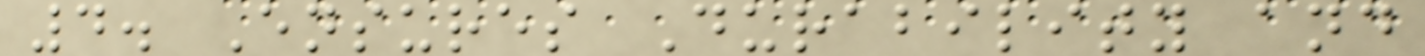4. Ensures Durability and
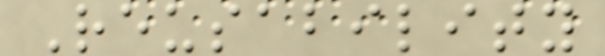Reusability
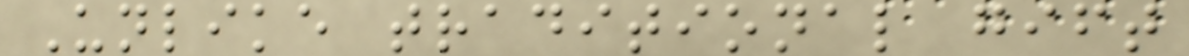Unlike traditional gift
